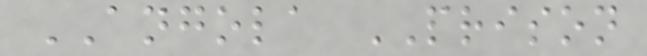ANGOLA PRISON
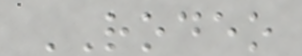RODEO
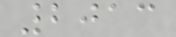2013
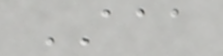AAA
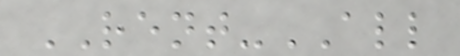RENT-ALL
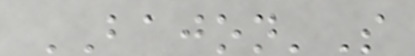BAJON'S
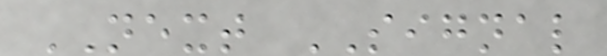NEXT SIGNAL
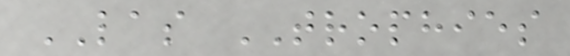LAS TROPHIES
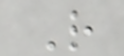R
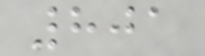801
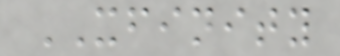XFINITY
